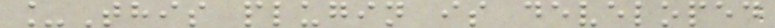_This plugin is developed
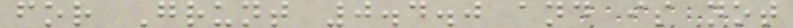for Grunt 0.4.0 and is not
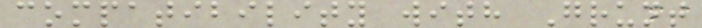compatibility with Grunt
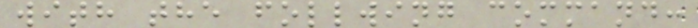with the follwing command:
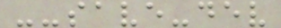--save-dev
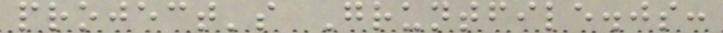project's Gruntfile.js:
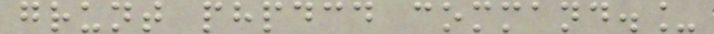grunt phpdcd command._
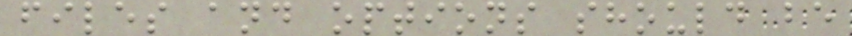files and options should be
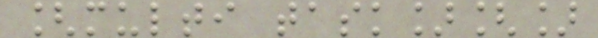[multi task][]
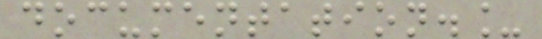documentation._
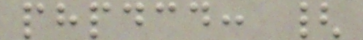phpdcd: {
